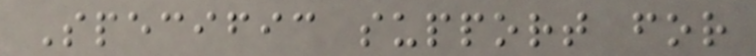Specific support for
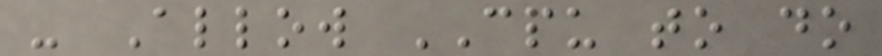- Allow CPU to do
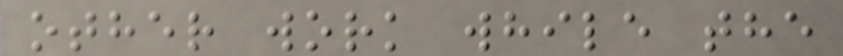other work while the
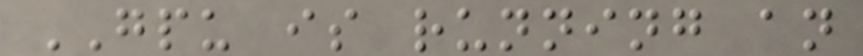GPU is running an
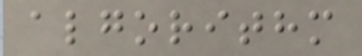algorithm
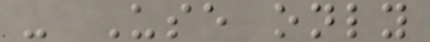- Use only
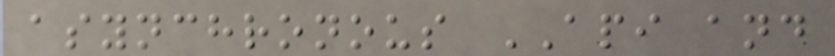asynchronous API and
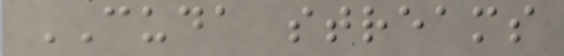CUDA streams
